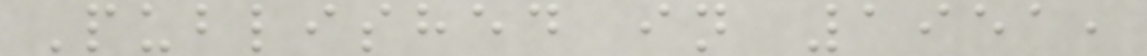Published in 1951,
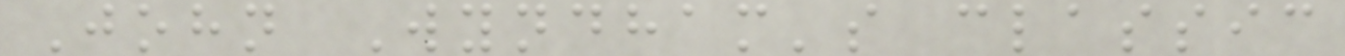John Wyndham's classic
